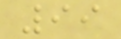99
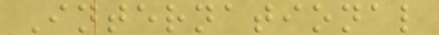International
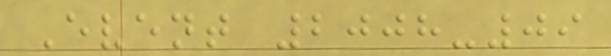Event 2008-09
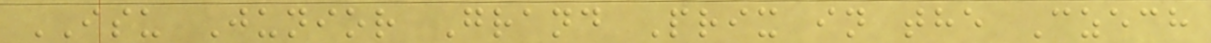ISU Junior Grand Prix in the Czech
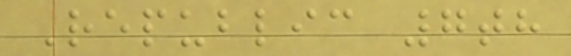Republic 7th
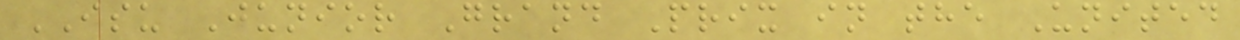ISU Junior Grand Prix in the United
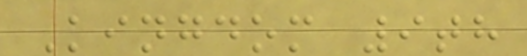Kingdom 9th
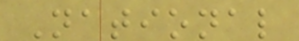National
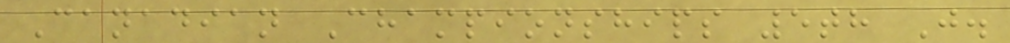Canadian Championships 5th J.
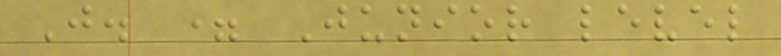J. = Junior level
